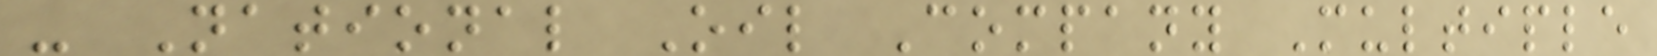- National Oil Company Multiple
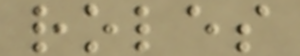roles
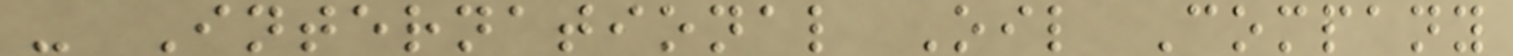- International Oil Company
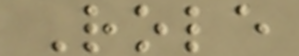Role
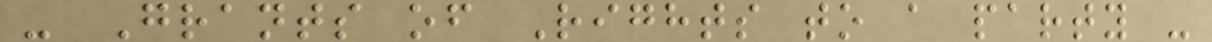- Grants of Rights to a party -
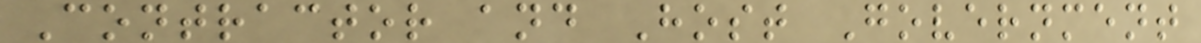Contractor and Host Government
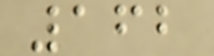162
